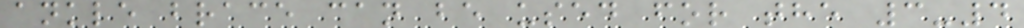ankle brace can be used for the 3-4
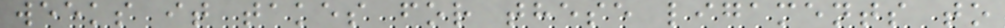weeks it takes for these ligaments to
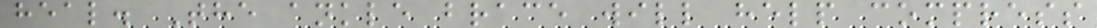heal. The ankle brace will help compress
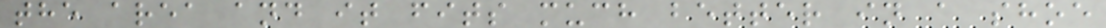the area and it fits much better in a shoe
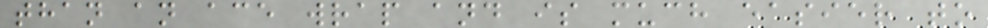than an ace wrap and is much easier to
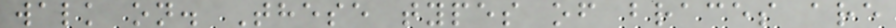walk on. These types of braces are
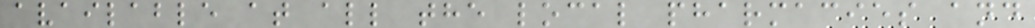available at all the local pharmacies and
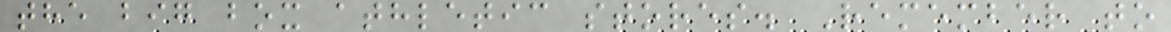the big box athletic stores. Remember to
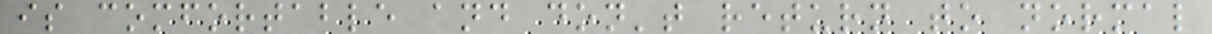is comfortable and don't return to normal
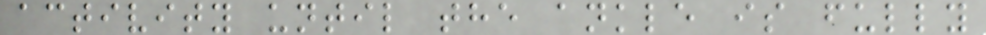activity until the ankle is fully
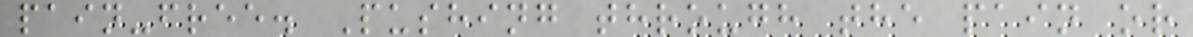pain-free. Pushing through the pain or
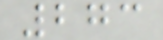273
